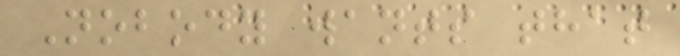Nobody wants that
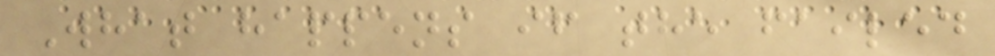What happens if the failed
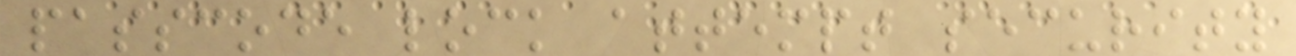passcode lock attempt security
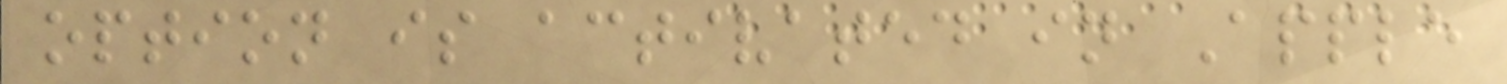option is activated in Apple
